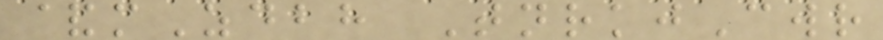&mZdbh TnrkjCwr
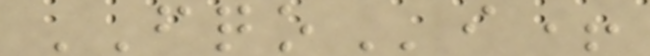FQOi+
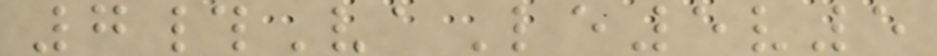7#VaLe5v5
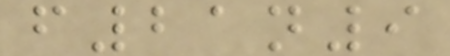f21n9
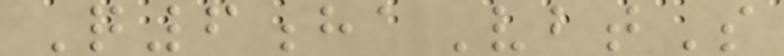Q6haVbtS
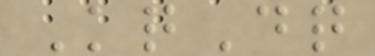KqDq
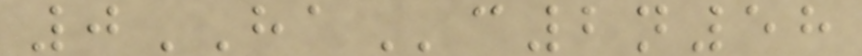0HAc2n58
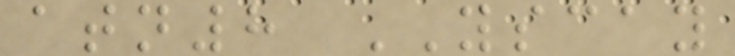atn8 YSCAY
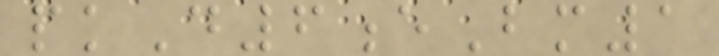pkD6eBm1
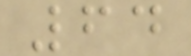64
